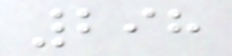298
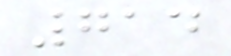714
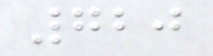720
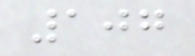107
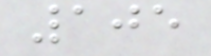105
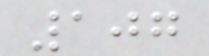107
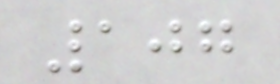107
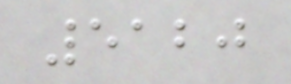5120
